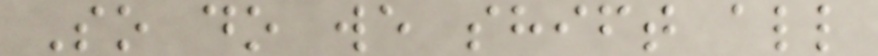So do we shift all
